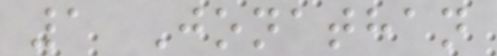1 Jonathan
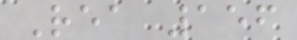Rea 156
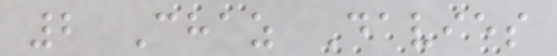2 Chaz Davies
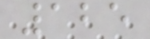125
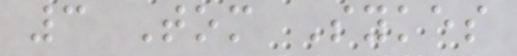3 Tom Sykes
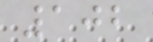102
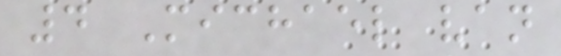4 Michael van
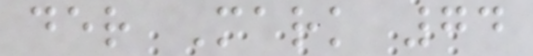der Mark 74
